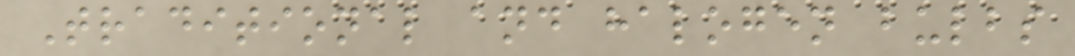Traditional and halogen bulbs
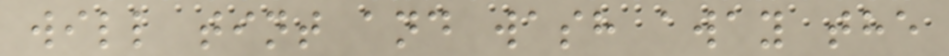will tint and wash away the
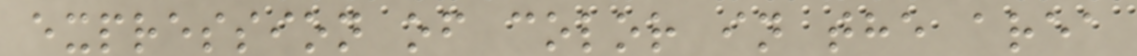expression of color in the area
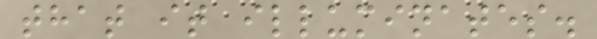that it illuminates.
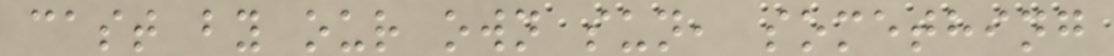cast by our own sun, something
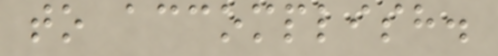to accomplish.
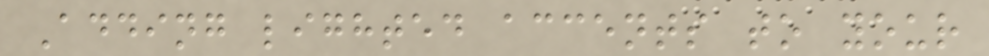Adding lighted accents to your
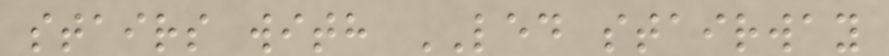stairs with LED stairway
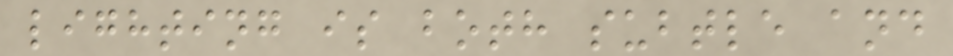lighting is both subtle and
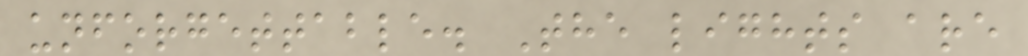unforgettable. The lights are
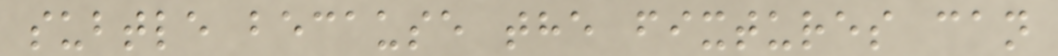subtle because the fixtures can
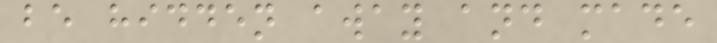be hidden away and made
